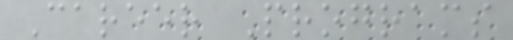Career Programs
